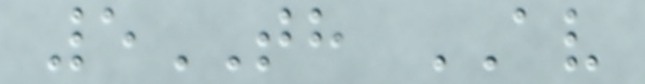5TH AV
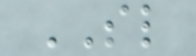SL
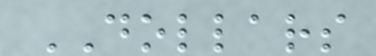DOLLARS
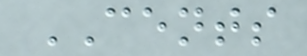CENTS
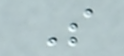S
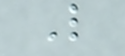L
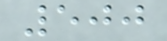500
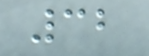32
